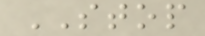STOP
